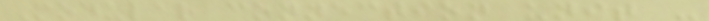Modular connection unit -
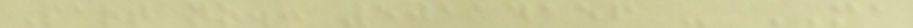Part no.: 50114156 - MA
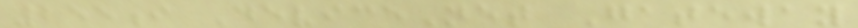255i DeviceNet Gateway
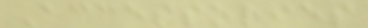Accessories
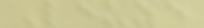Leuze
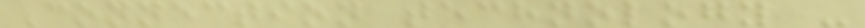Connection technology -
